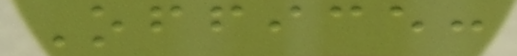Office:
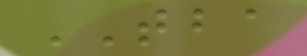TBA
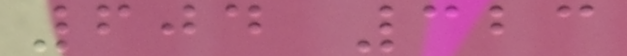604 323
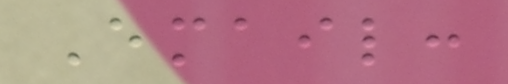Email:
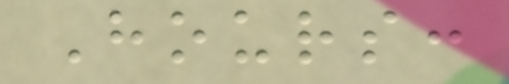Hours:
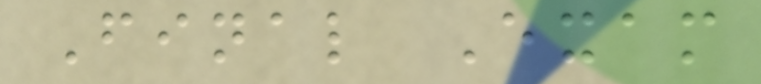Final Exam
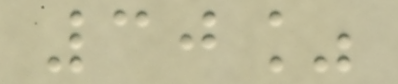30%
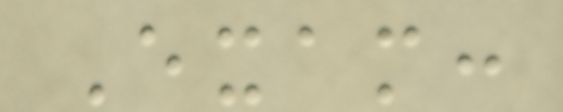Exam:
